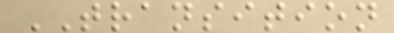TRANSITION
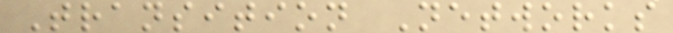Transition Networks
